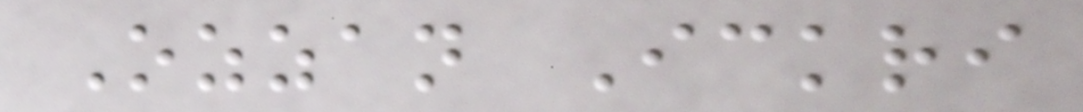Ozzan Ickri
